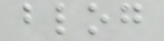blog
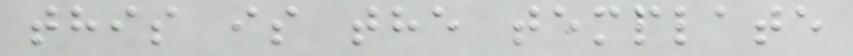this is the template
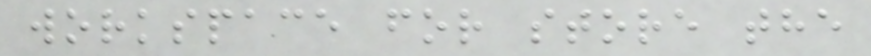workspace for store the
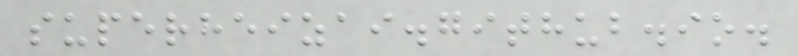superheizai.github.io.
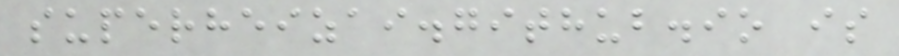superheizai.github.io is
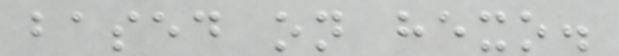based on hexo.
